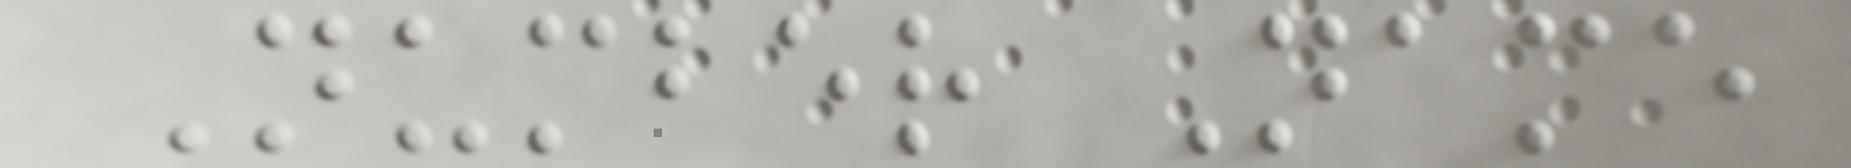Number Name
